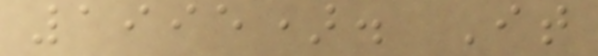1995). It
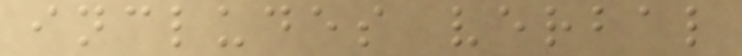includes verbal
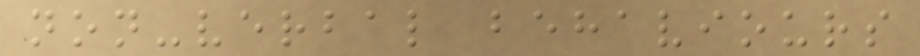non-verbal behaviours
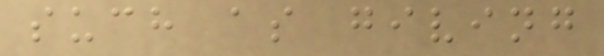such as giving
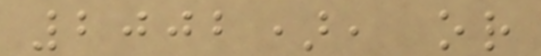2002), or
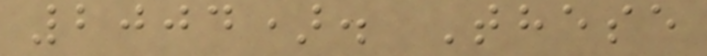2004). These
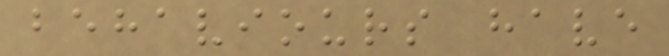behaviours have
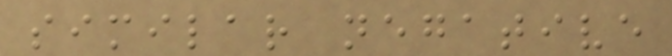similar negative
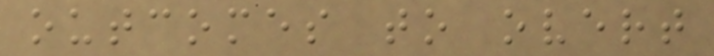outcomes to overt
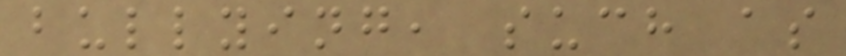bullying, such as
